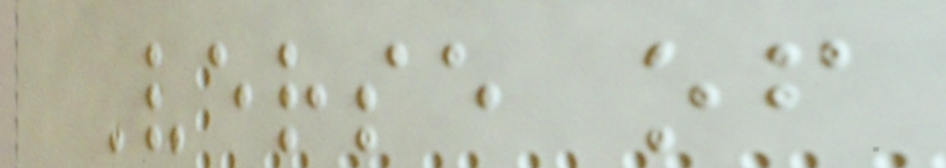Verse of
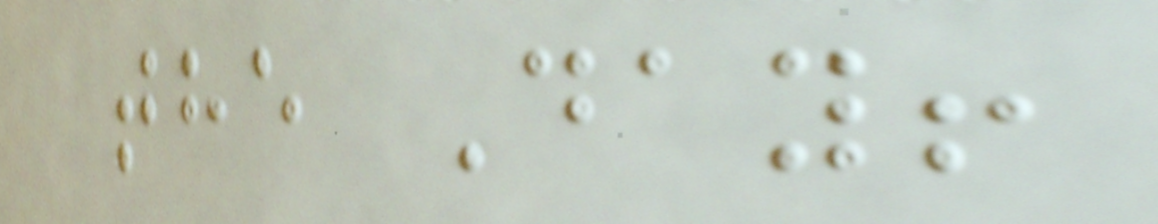the Day!
